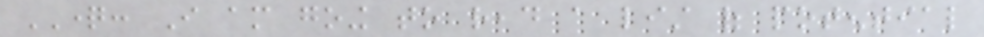QUESTION: I am going to read a list of potential
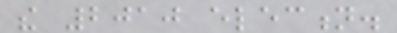the 2010 election.
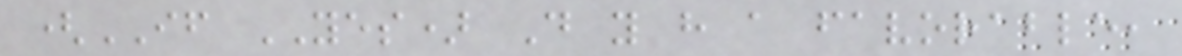(IF YES) Do you have a favorable,
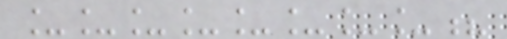________?
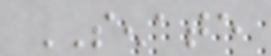SENATE
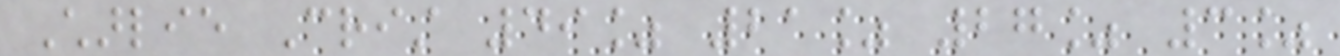Charlie Crist 49% 21% 27% 3%
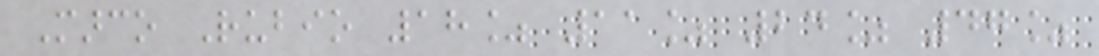Marco Rubio 18% 11% 24% 47%
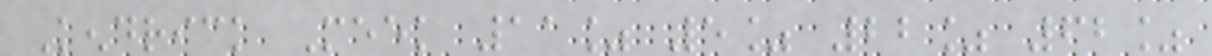Kendrick Meek 11% 5% 22% 62%
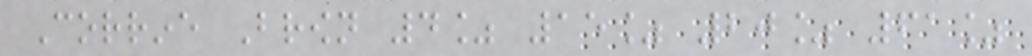Corrine Brown 4% 15% 20% 61%
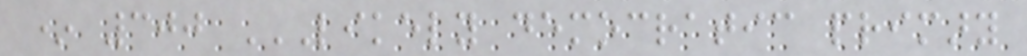* 300 LIKELY DEMOCRATIC PRIMARY
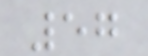57
